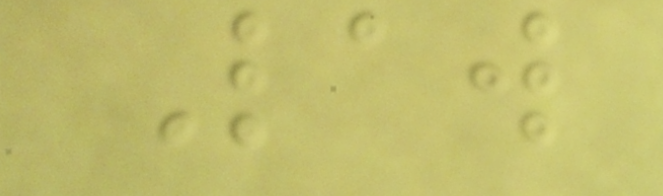Law
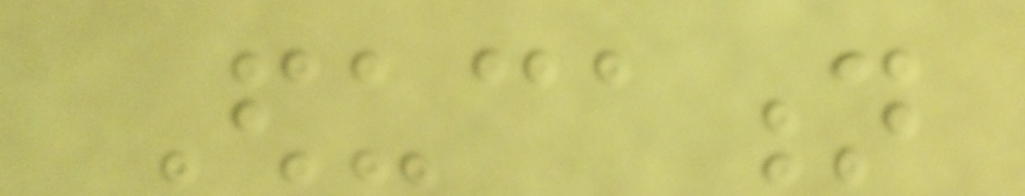Education
